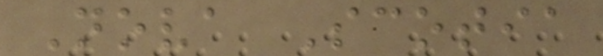Nova Scotia
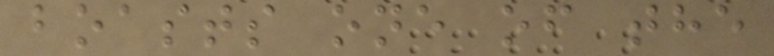boasts one of the
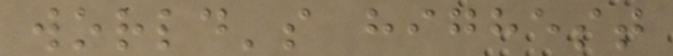world's highest
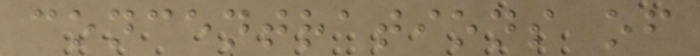concentrations of
